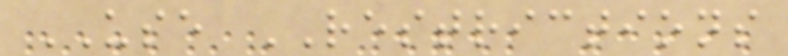USE RESTRICTIONS
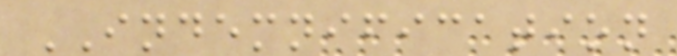INDEMNIFICATION
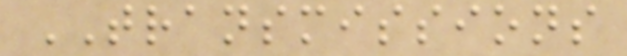TRANSMISSIONS
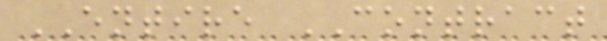ENTIRE CONTRACT
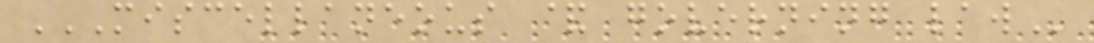MISCELLANEOUS & GOVERNING LAW
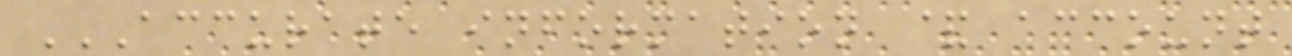ACCURATE INFORMATION & ACCOUNT
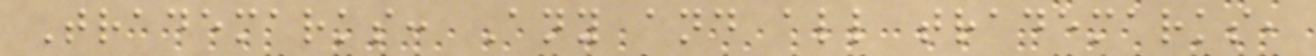Trademarks: Any and all trademarks,
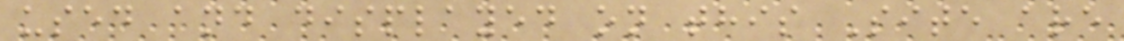used and displayed on this Site are
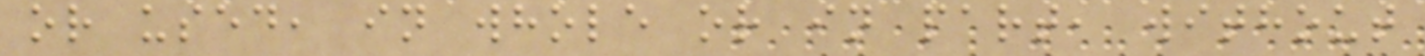or used, in whole or in part, without
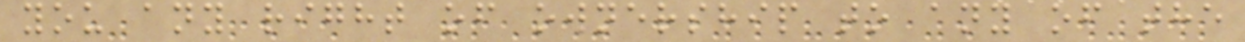you any right of ownership to any of the
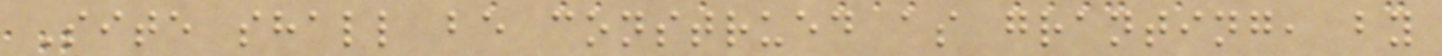Site shall be construed as granting, by
